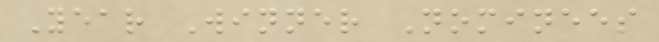Year Winner Nominees
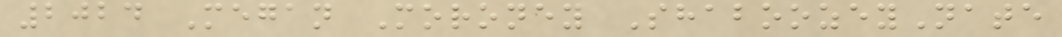2024 Megan Moroney ShaboozeyNate
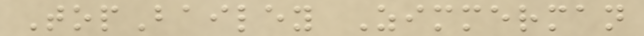TopBailey Zimmerman
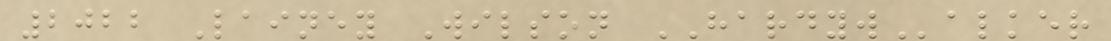2022 Lainey Wilson HARDYWalker
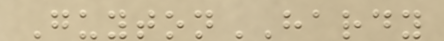GuytonHARDY
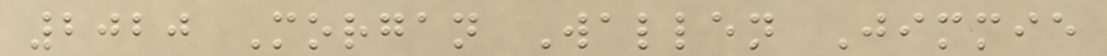2020 Morgan Wallen Jimmie
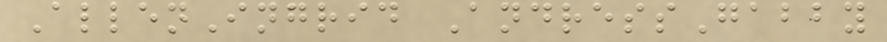AllenIngrid AndressGabby
